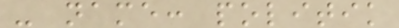- name: politik
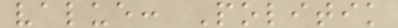value: Politik
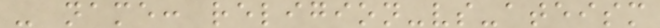- name: religion-vs-ateism
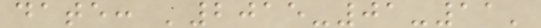date: '2015-01-11'
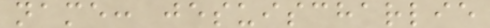name: jesuischarlie
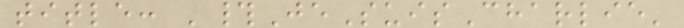title: '#JeSuisCharlie'
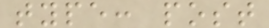type: post
